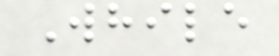While
